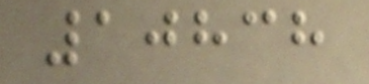10838
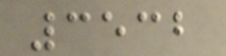3532
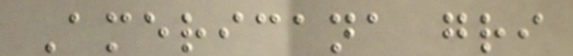Americana gri
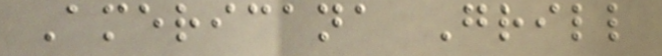Americana Grill
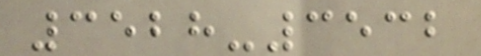3528-3532
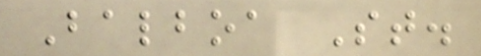Balboa St.
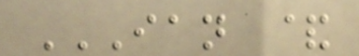IAN &
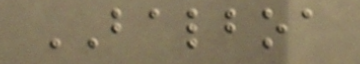BALBOA
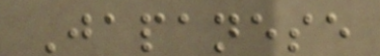Japanese
